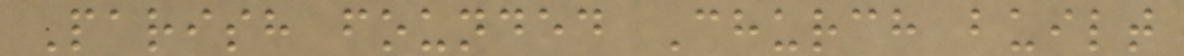Parish founded Church built
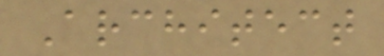Architect
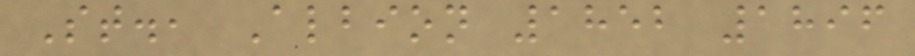St., Albion 1852 1896
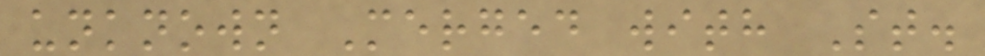unknown Merged with St.
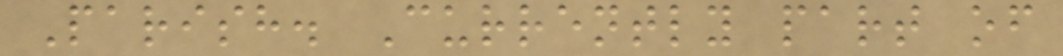Parish. Currently part of
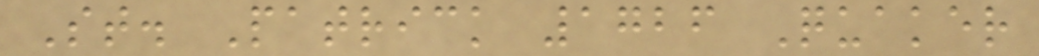St. Patrick 1726 Quaker
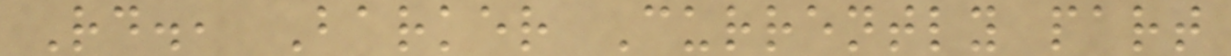Rd., Barker Currently part
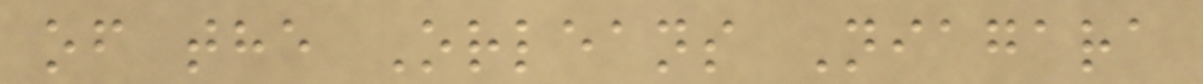of the Orleans Niagara
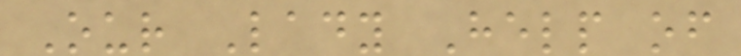Our Lady Help of
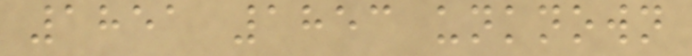1851 1853 unknown
